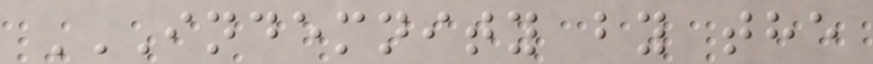INDEMNITY BY THE
